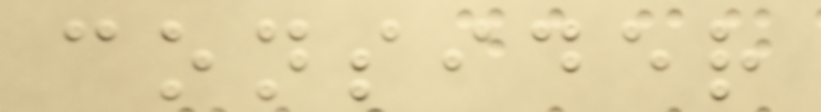consider
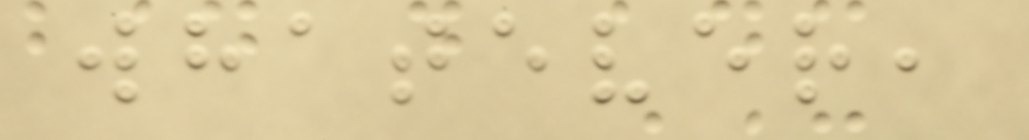whatever,
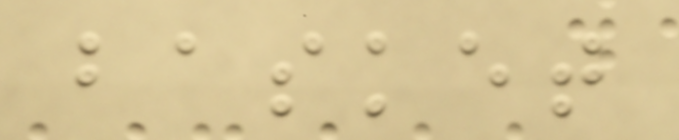basket
